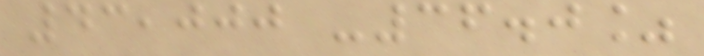43,000 -36.0%
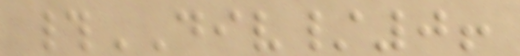#DIV/0!
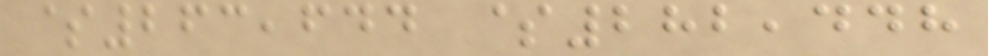$263,644 $282,448
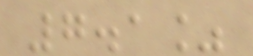7.1%
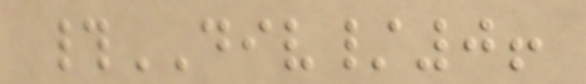#DIV/0!
